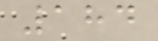184
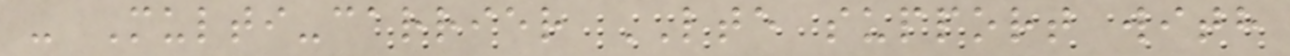- Multi-carrier LTE support with
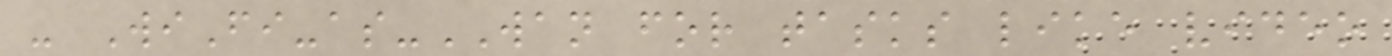- WiFi-as-WAN for tasks like video
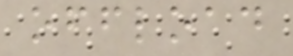offload
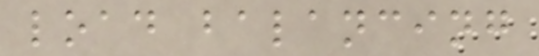load balancing
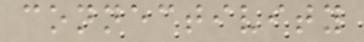connectivity
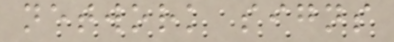network signs
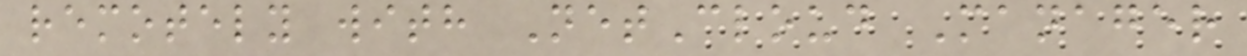remotely with NetCloud Manager
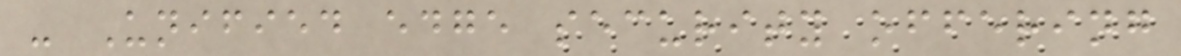- Unified edge security offering
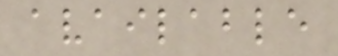available
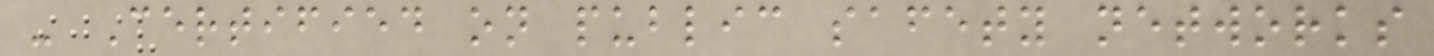- Certified on public safety networks
